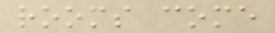rooms come
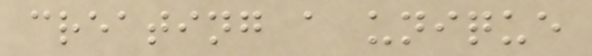creating a unique
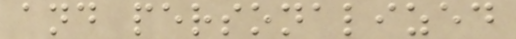and personalized
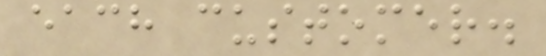each customer.
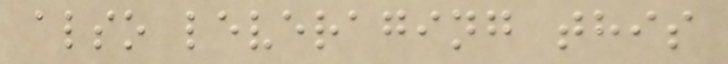also leveraging this
